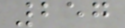257
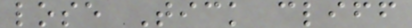lose Tick cliff
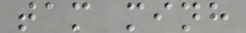tam minh
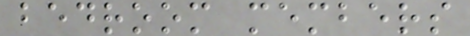bedroom members
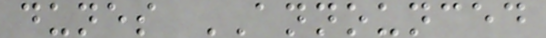dunes ANNOUNCED
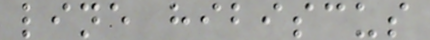line hibiscus
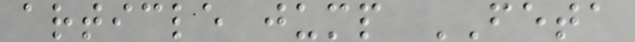article jump FETA
